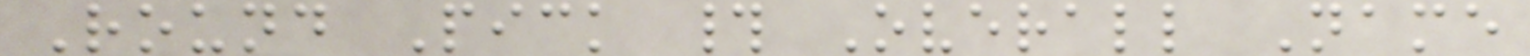Round Pick # Overall Name
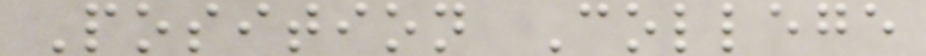Position College
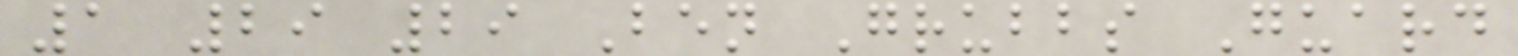1 29 29 Ben Grubbs Guard
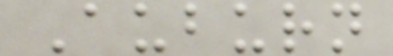Auburn
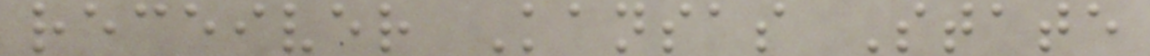receiver Kansas State
